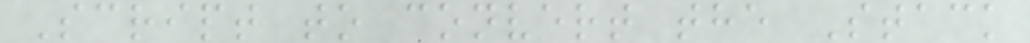Script to convert the Stack
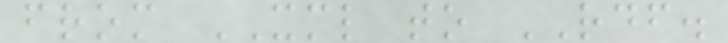from XML to RDF.
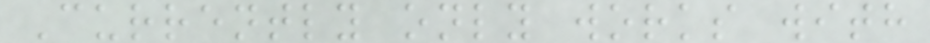Currently only works with
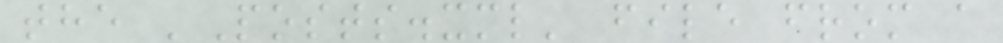the 'Posts.xml' file from a
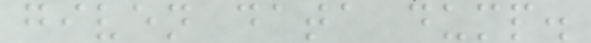given data dump.
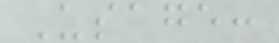Usage:
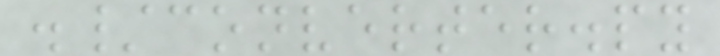./converter.py
